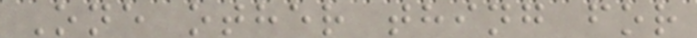One other thing for
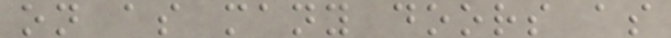on as many doors as
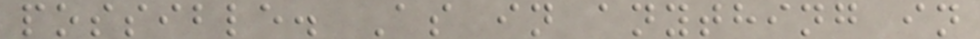possible. As in anything in
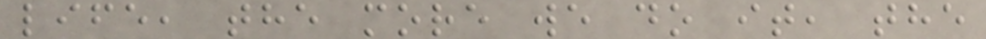life, the more we do it, the
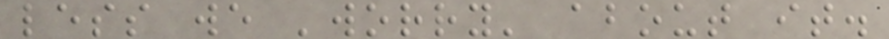less we 'worry' about it.
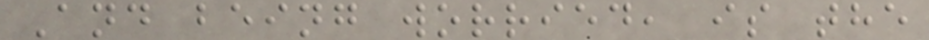And being worried, is the
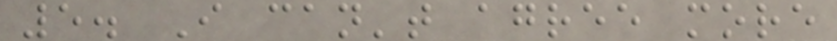5. I can't agree more
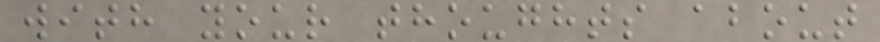with your thoughts about
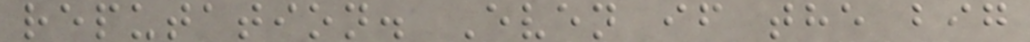reputation. Even if the big
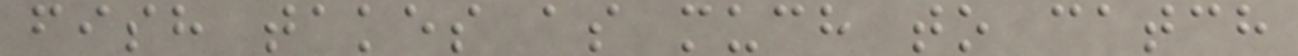fish takes as much to catch
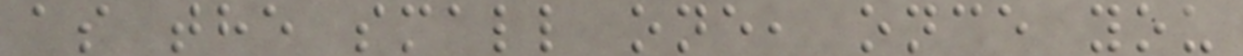as the small one, once you
